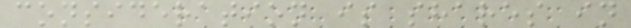consideration is shares in
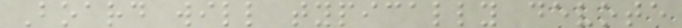Board will typically devote
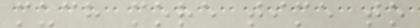much more time to
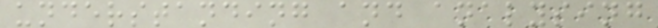understanding and analysing
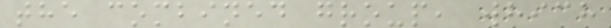the combined group, which
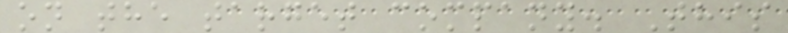on the target company. This
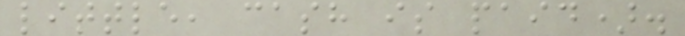little, cash is paid).
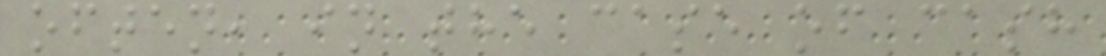often, in the case of cash
